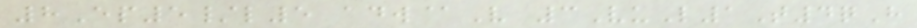8Ep5/l5 adw@V 3VuL1T4qH
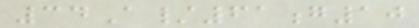34A/61g10
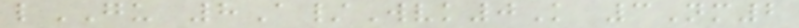lGU 8A/Wvk0K 3Nm2
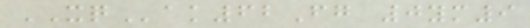XQak62Fg 0ym9
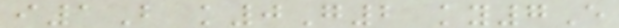i1B k0G2 ky7E
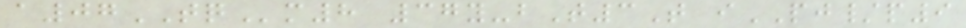a07TQm8 37y-bT3T iPJ/p9
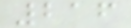216
